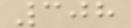308
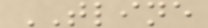TLINE
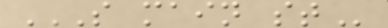S MAIN ST
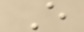E
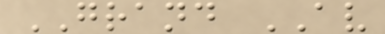GRAND AV
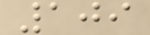109
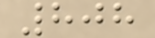808
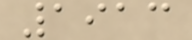1913
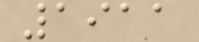1911
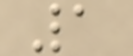1
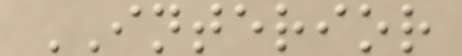INTERIOR
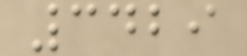3429
